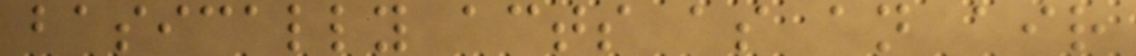basically acts as an air
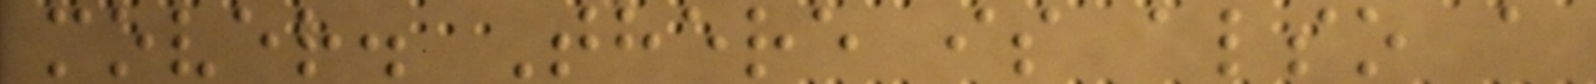mover. There is also a
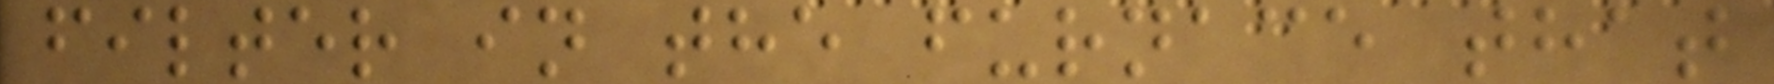filter in the furnace that
